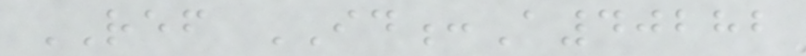REF ID:A40282
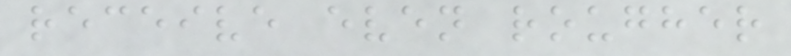receive even rougher
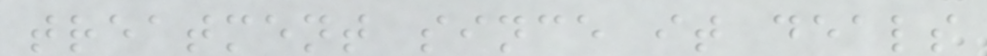treatment since it deals
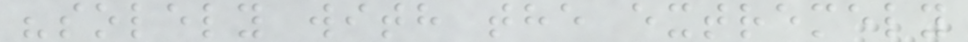"solely with the extremely
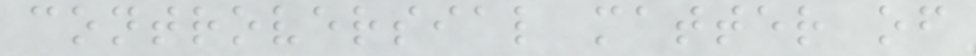controversial matter of
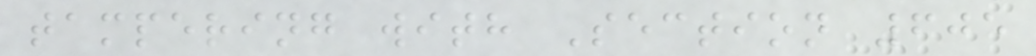tampering with Section 605
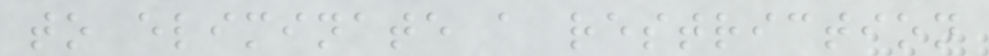to eliminate a restriction
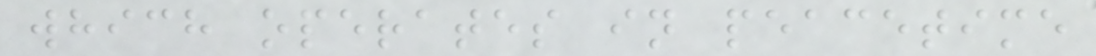which operates in peacetime
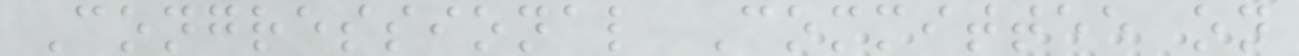Congressional Committee on
